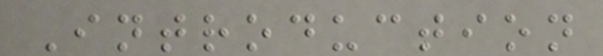Introduction
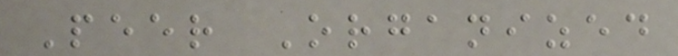Peer Organized
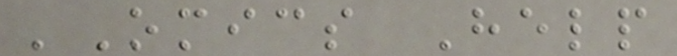'Omics Help
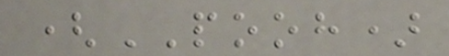(POOH)
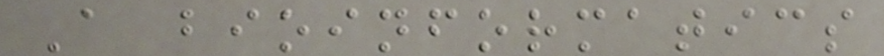A bioinformatics
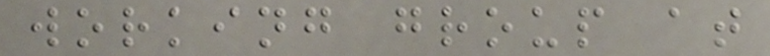working group at
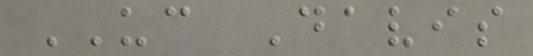UC Davis
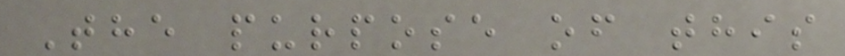The purpose of this
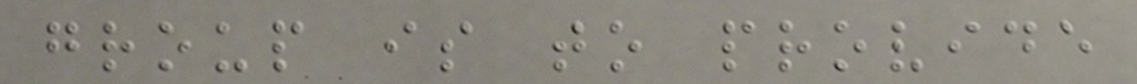group is to provide
